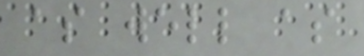as well as
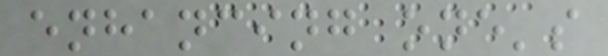enhancing one's
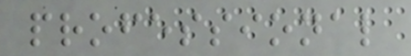professional
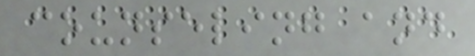counseling and
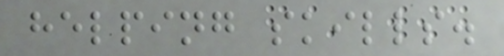helping skills.
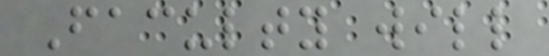Faculty will
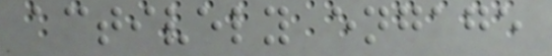actively engage
